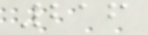216
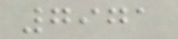7971
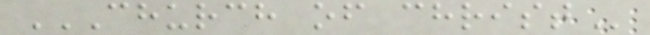CHURCH OF CHRIST
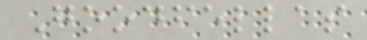Goodfellas
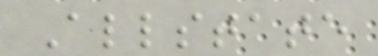Allstate
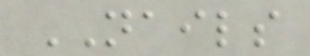NAILS
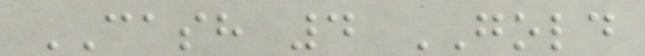CASH 4 GOLD
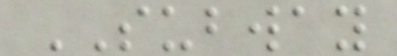SUBWAY
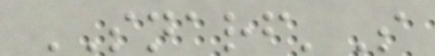SNARF'S
